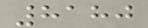8180
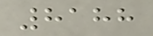8188
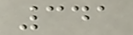341
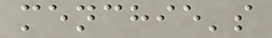menchie's
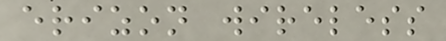erizon wireless
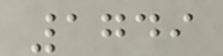1749
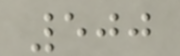500
